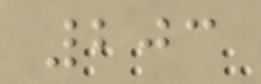203
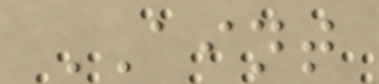AINT
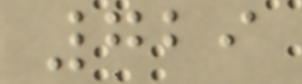729
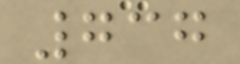737
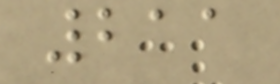211
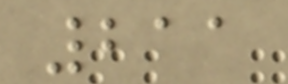211
